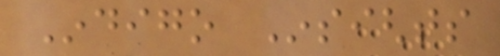Indigo Insights
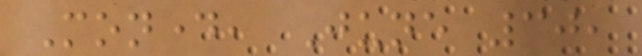Monday, June 30,
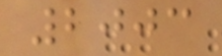2003
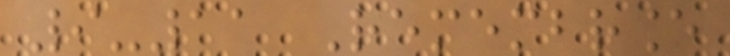9-11 Remembrance
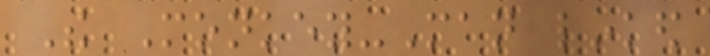The Monkey-Man linked
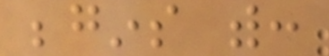begins with:
